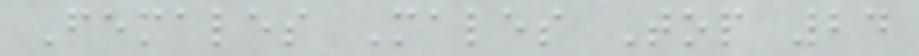Females Males Top 24
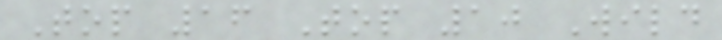Top 16 Top 10 Wild
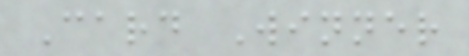Card Winner
